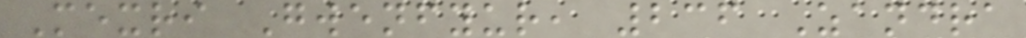Mexri Gwenfyur, 236 Zandra
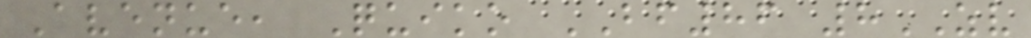Avenue, Quiko BF86 8ZV
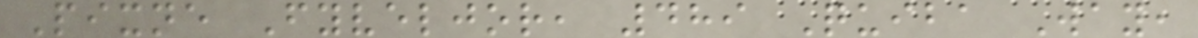Pixne Fyveljor, 489 Quiba Way,
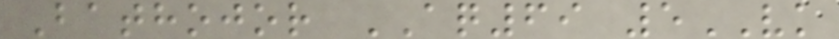Bathojor AQ69 5VK
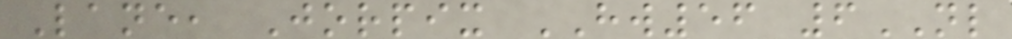Lane, Jorpix HW56 6NL
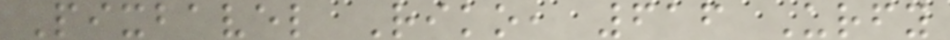Pixbavel Riko, 616 Urfy
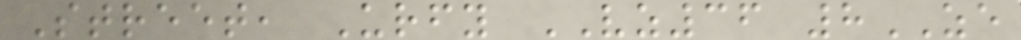Street, Urfy VZ36 8ZE
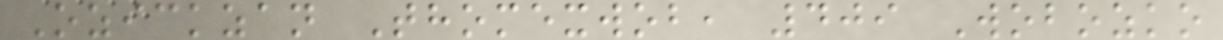Ozickzan Thomexwob, 409 Wobozko
